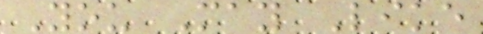You May Like
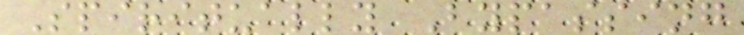Spiritually Bypassing
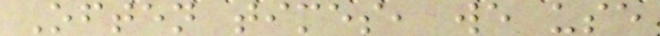Often times, we use
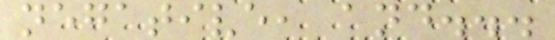negative, and...
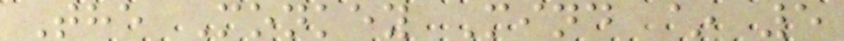The Monkey Mind ~ 5
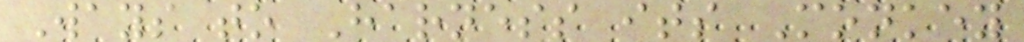Ways to Harness its Monkey
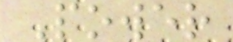Power
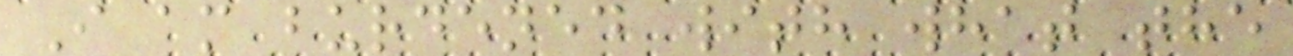I am burdened with what the
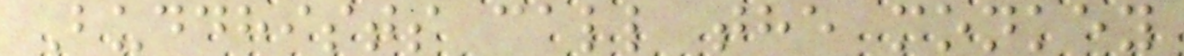Buddhists call the monkey
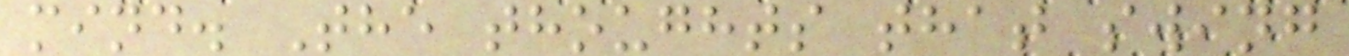mind. The thoughts that swing
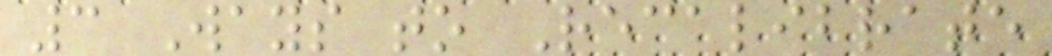3 Ways to Recalibrate
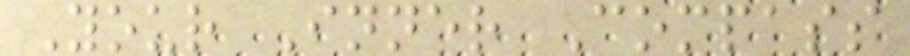Your Inner Compass
